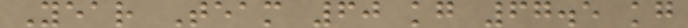Year Team 60 kg 67.5 kg
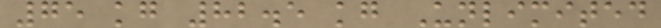75 kg 82.5 kg Unlimited
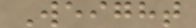Weight
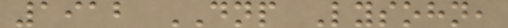1912 DNP Lysohn,
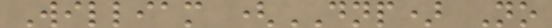William (DNP) No
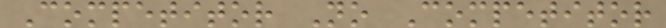Competitor No Competitor
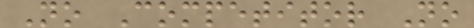No Competitor No
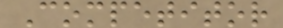Competitor
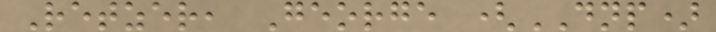Retzer, George (DNP)
